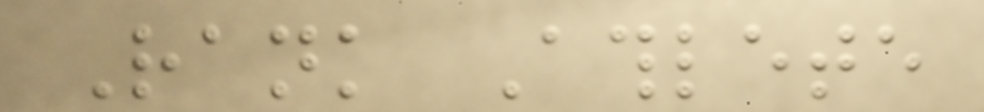Rank Athlete
